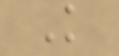K
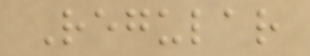Regular
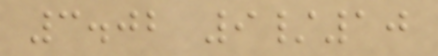3.02 9/10
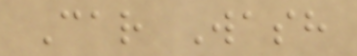Car Wash
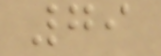79
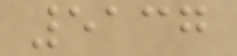5137
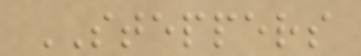STEPPERS
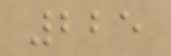225
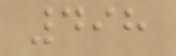498
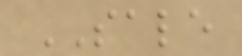SALE
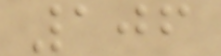106
